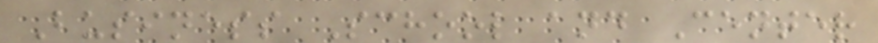Business School and Center
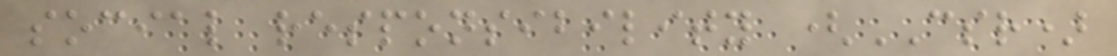social responsibility (CSR)
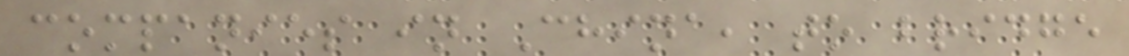companies in China, to bridge
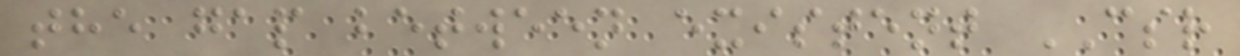the gap between existent CSR
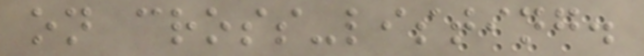on cross-listing.
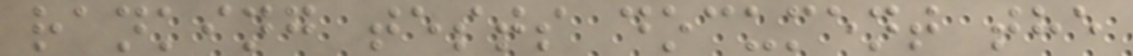ranking tests document the
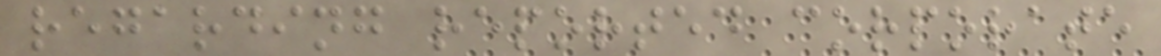regarding reported corporate
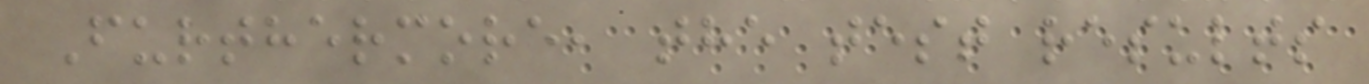Furthermore, the test results
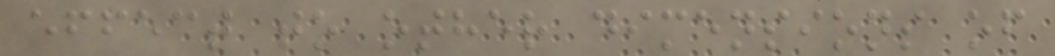effect to other dimensions of
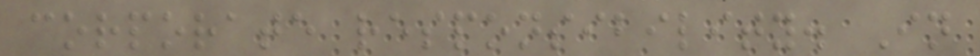corporate responsibility. In
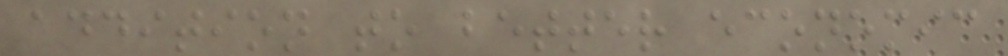addition to better economic
